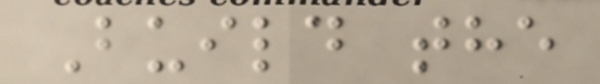Build the
